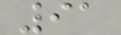91
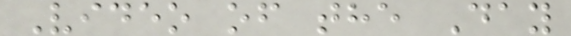Video of the Day
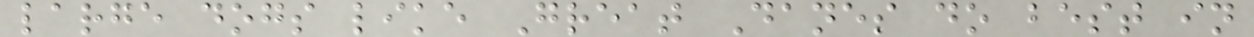large dogs like Great Danes do best in
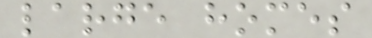large homes
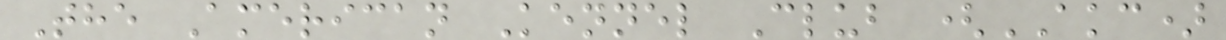The American Kennel Club (AKC)
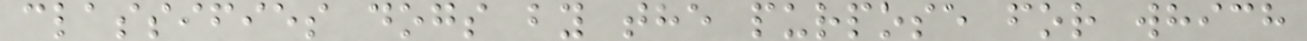classifies dogs by the purpose for which
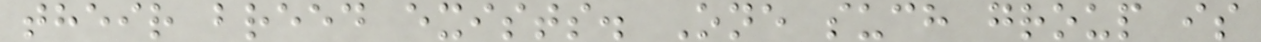their breed exists. One such group is
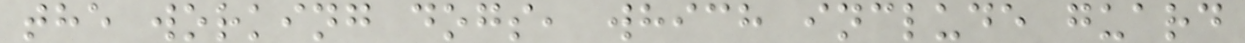the working dogs, which include guard
